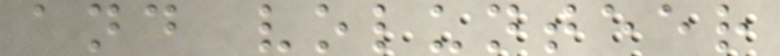and volunteer
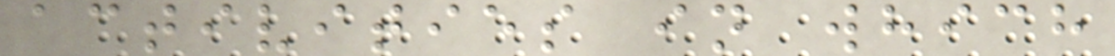activities in which
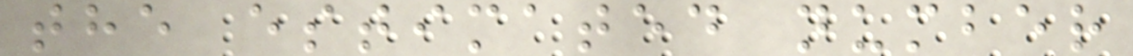the estimated number
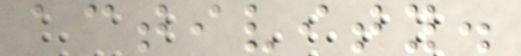activity.
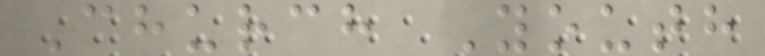Church Youth
